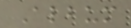Album
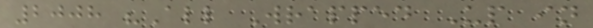2008 "All Wrapped Up in
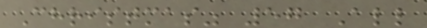Christmas" 57 All
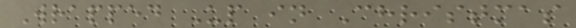Wrapped Up in Christmas
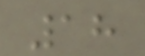18
